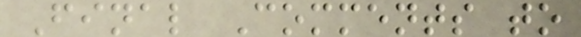Final Comments to
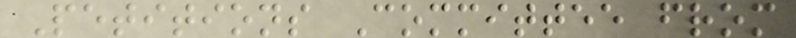Petitions Committee from
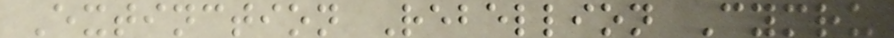Extinction Rebellion Cymru
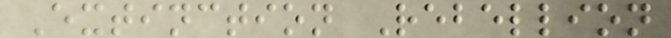Extinction Rebellion
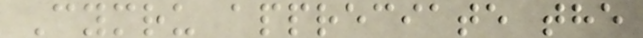Cymru appreciate the
